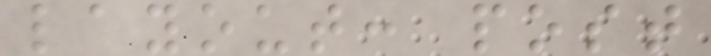layout: post
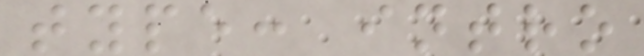type: intro
